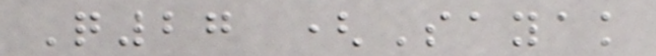Q27 (Sayak
